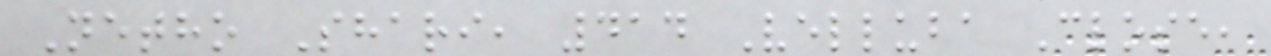Netho Shari, 414 Velluba Close,
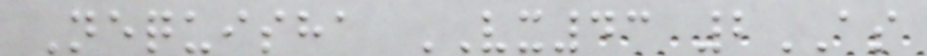Nequisha VX43 2AS
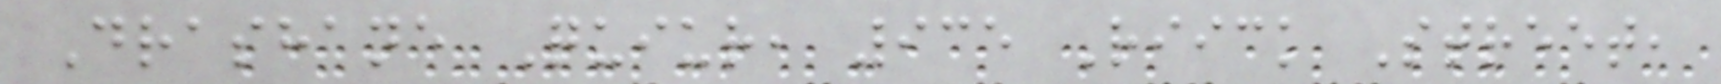Drashane Quiur, 935 Riick Street,
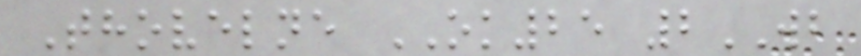Thovelne OK25 2WB
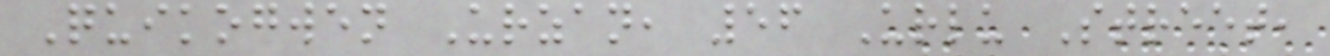Quikogwen Urzan, 56 Urlu Street,
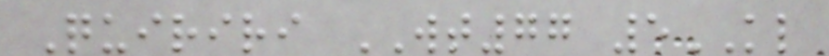Quiriri WT77 5KL
